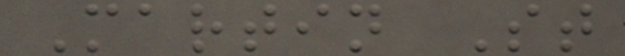Martin St
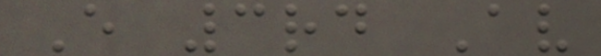E 3rd Av
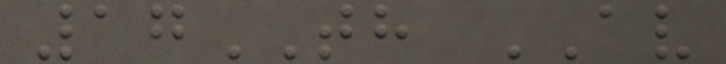17TH AV
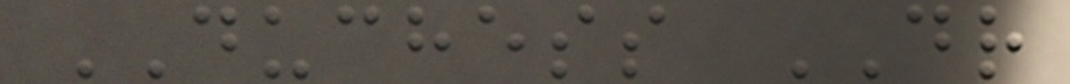DUCHESS DR
